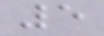5
